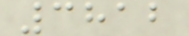3812
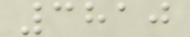3810
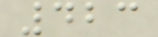423
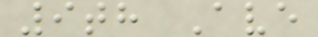9th Ave
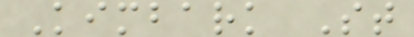Kimbark St
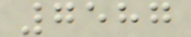7587
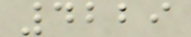4229
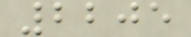2205
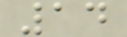14
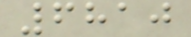6810
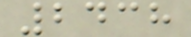2438
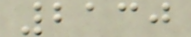2130
